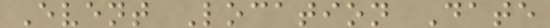Event Location Date
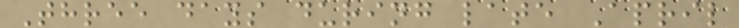Three days during late April
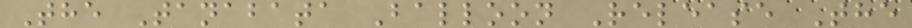The Tanabata Balloon Release The
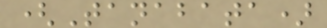(Tanabata)
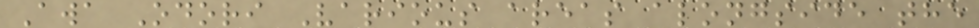Awa Odori Various areas alongside the
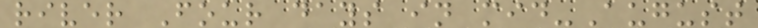river Four days in mid-August
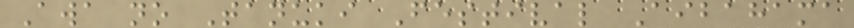Awa no Tanuki Festival Aibahama
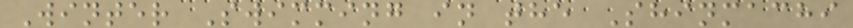Winter Swimming in the Shinmachi
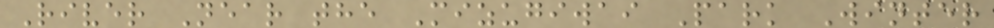River Near the Mizugiwai Park Winter
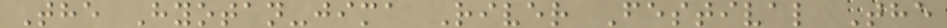The Hyotan-jima River Festival The
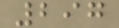297
